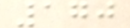170
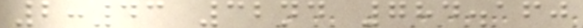2:43 32nd 784.160
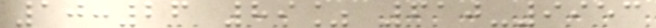10:26 89% 610-9953
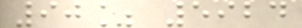90% 5924
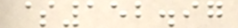$152.97
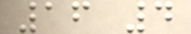16 4
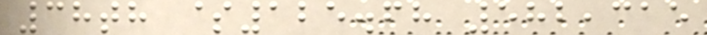38th $125.68 582,315
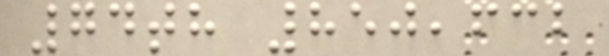74th 850,632
